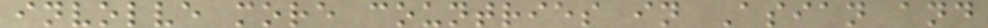involve more countries in Asian and
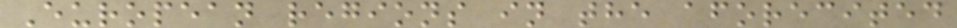European regions in the aforecited
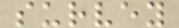survey
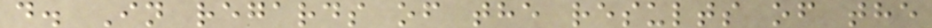d. In regards of the results of the
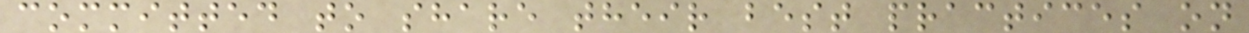committed to share their best practices on
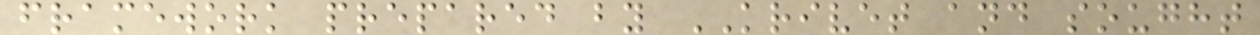framework prepared by KRIVET and sought
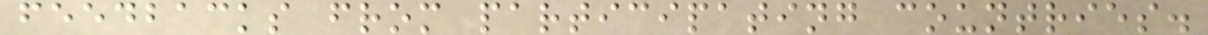feedbacks from participating countries.
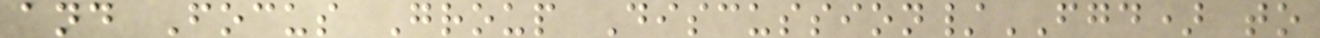and Focus Group Discussion/FGD) to
